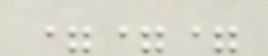===
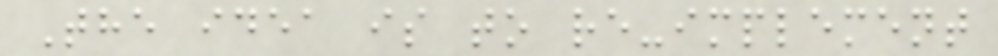The idea is to re-implement
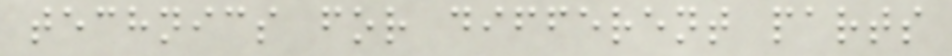technics for different parts
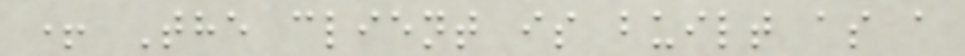+ The client is built as a
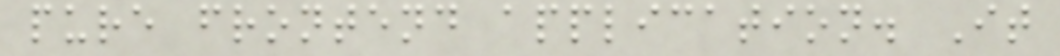pure frontend application. It
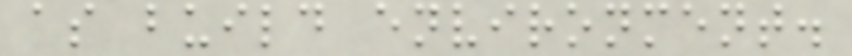as build environment.
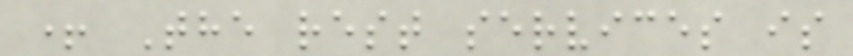+ The rest services is
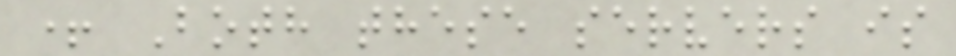+ Both these servers is
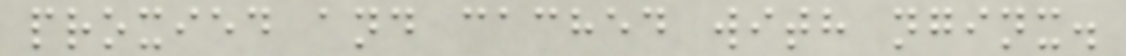proxied and cached with nginx.
